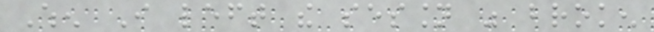When I left the session was broken
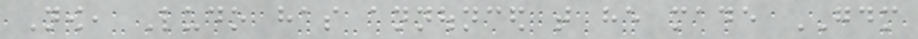Now, Ludo has announced that he made GDM
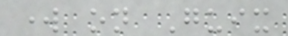work on Guix
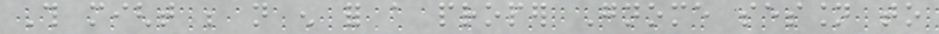This might be not enough for a proper Gnome session to
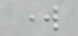work
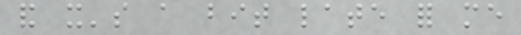and it's a bit late for me
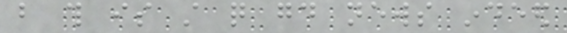but this is still quite good news indeed
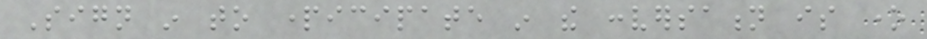Sign in to participate in the conversation is one
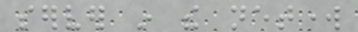server in the network
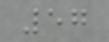57
